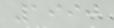1990
